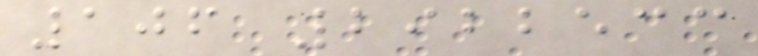106 2922533
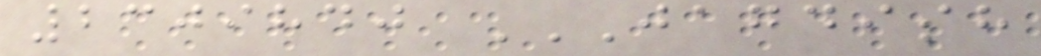2309840 JAGDISH
